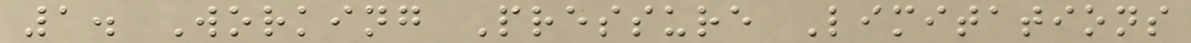1. Working Pressure Limitations
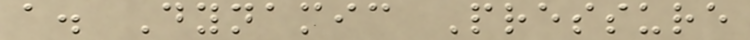a. Dynamic Pressure
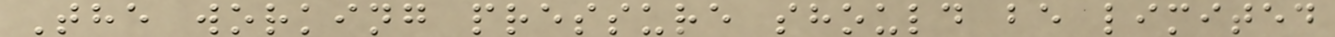The working pressure should be limited
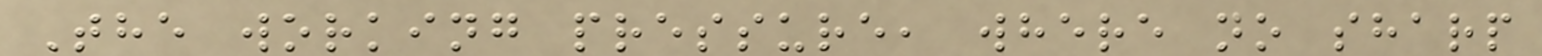The working pressure, where no sharp
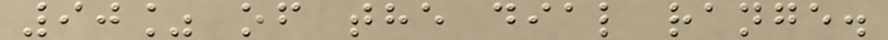90% of the dial range.
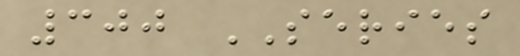300 SERIES
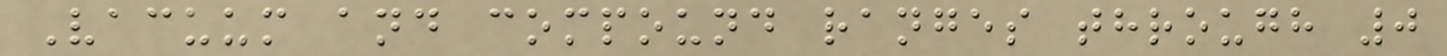Vacuum and compound ranges through 0
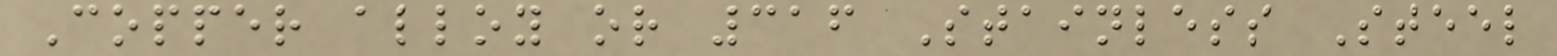Copper alloy or 316 Stainless Steel
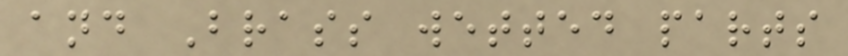and Brass wetted parts
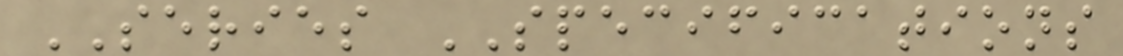SERIES SPECIFICATIONS
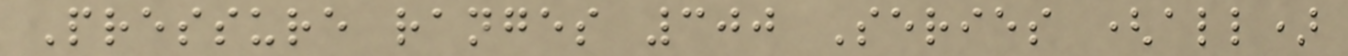Pressure ranges 300 Series (all)
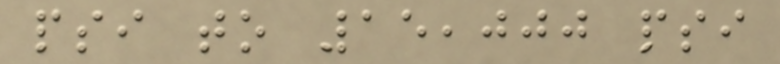psi to 15,000 psi
